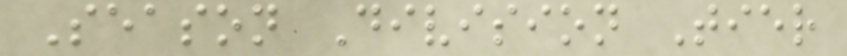Season Division Tier
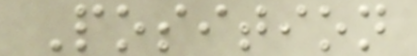Position
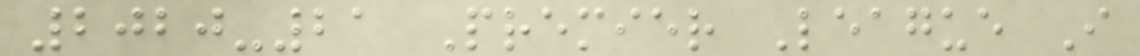2020-21 Premier League I
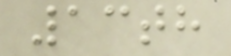13th
